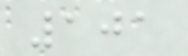101
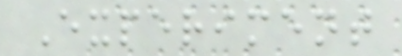Experiment
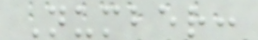Number:
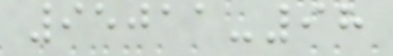95011-98
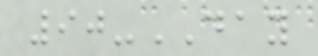90-DAY
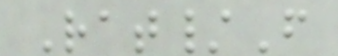Rat/F
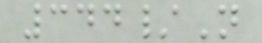344/N
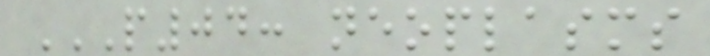P04: NEOPLASMS
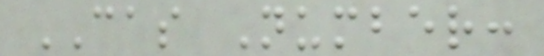CAS Number:
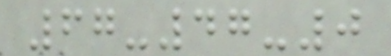67-47-0
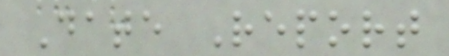Date Report
